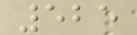525
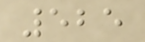525
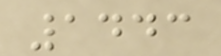1443
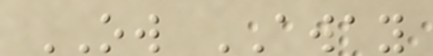OW AWAY
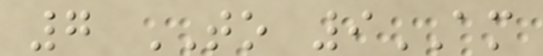7 TO 9AM
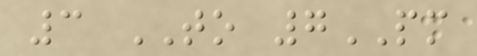3 TO 7PM
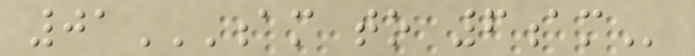01AM TO 6AM
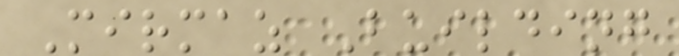Mirmaz Building
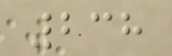238
